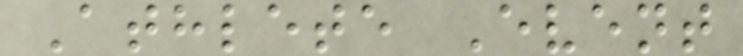Athlete Event
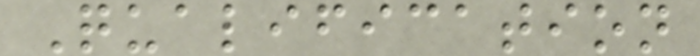Qualification
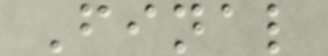Final
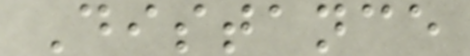Distance
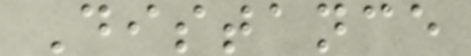Distance
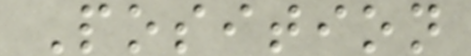Position
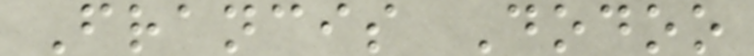Francis Dodoo
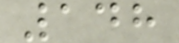148
